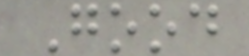Good
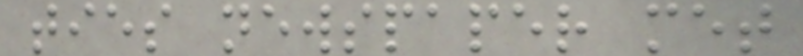ties newspaper met
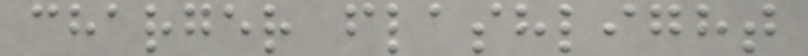charger flashlight
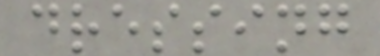dressing
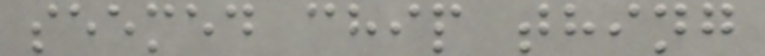seemed chip thing
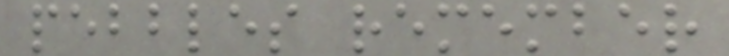pebbles remember
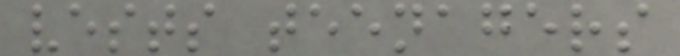vests teenagers
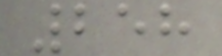258
